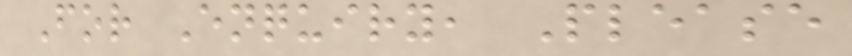For Enquiry, Please
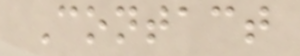Contact
